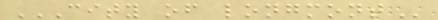CITY OF LONGMONT
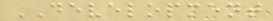DEVELOPMENT
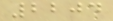2204
